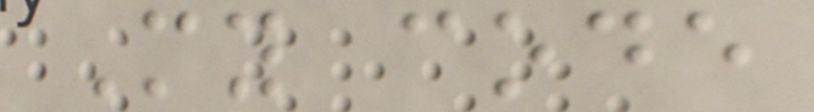My code
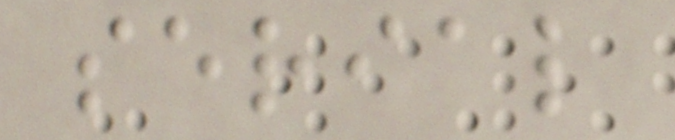serial
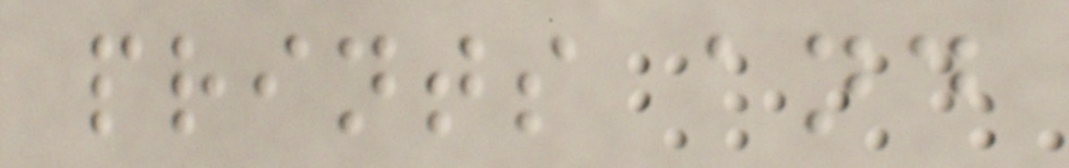prints and
